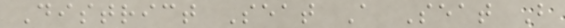District Seat A Seat B
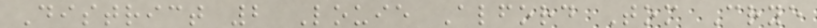District 2 Louie Alford Tom Crye
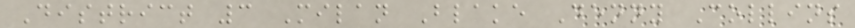District 3 Milan Blake Denny Collins
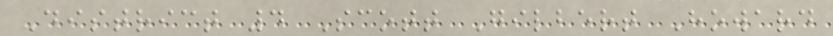District 4 Scott Gilbert Howard
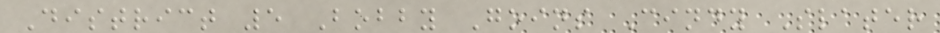District 5 Bobby Goins Cindy Slater
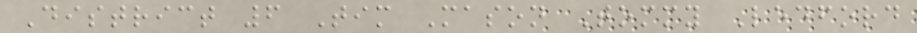District 6 Tim Mason Tommy Ledford
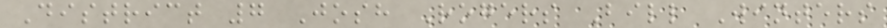District 7 Josh Rogers Bill Winters
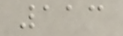113
